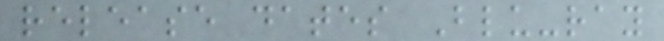release dates Blu-ray
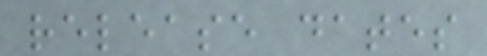release dates
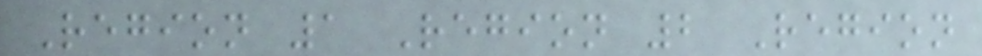Region 1 Region 2 Region
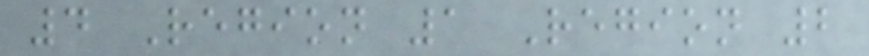4 Region 1 Region 2
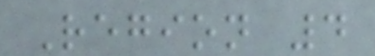Region 4
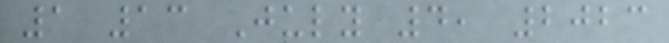1 13 July 4, 2023
